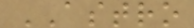ASTRO
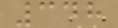348
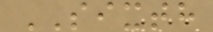SIXTH
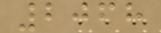2068
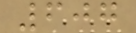607
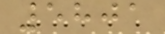5801
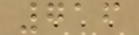716
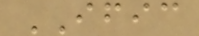IFIC
